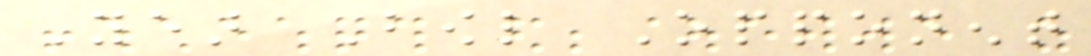Year Bowl Opponent
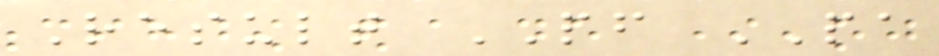Result PF PA
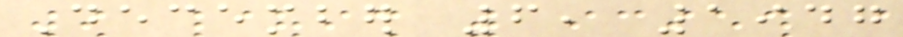December 6, 1947
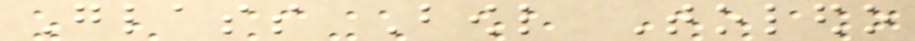Glass Bowl Toledo
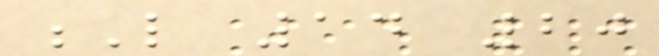L 14 20
